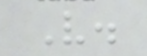V.
